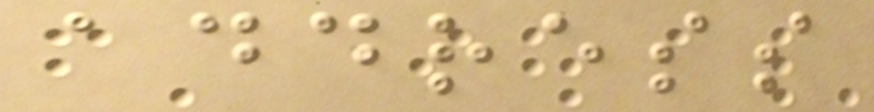address
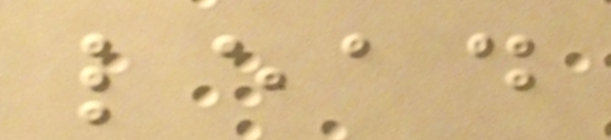lead
